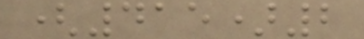(415)2
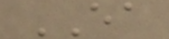EA
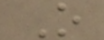O
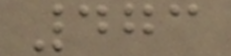473
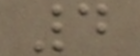4
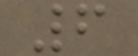6
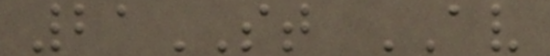21ST AV
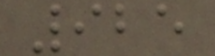925
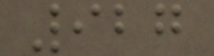927
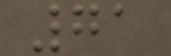71
